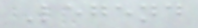Legend
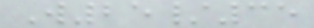W25/35
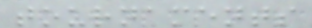tournaments
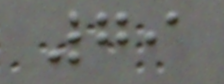79
